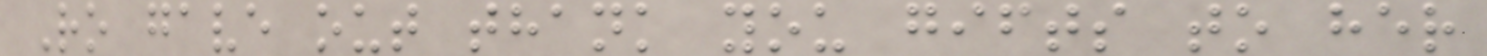Ro gave out thank you gifts to her
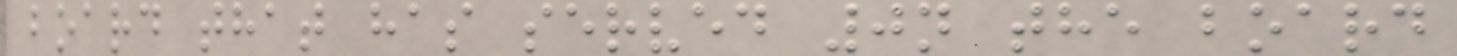board that has served 0n the board
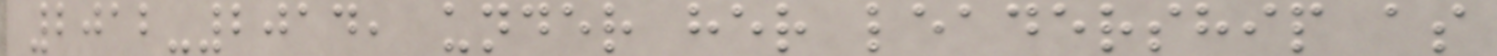2012-2014, under her leadership as
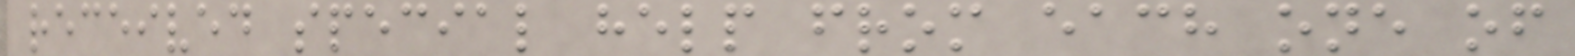received special help from each one of
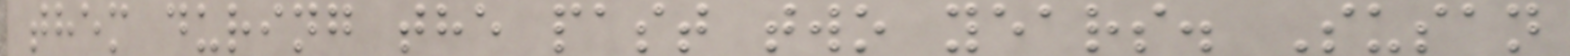them during the past two years. Susan
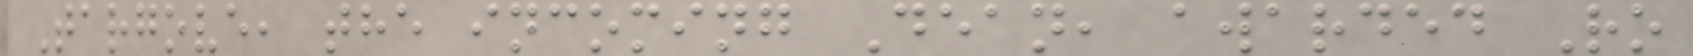Targove, the incoming Dean, awarded Ro
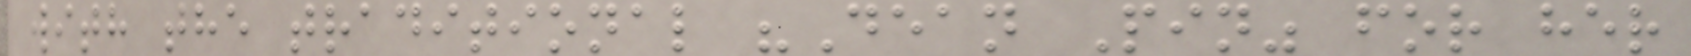with the traditional "Dean Pin" for her
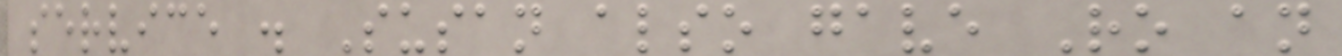service . Susan also gave Ro an
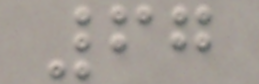67
